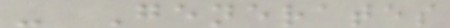- Generates
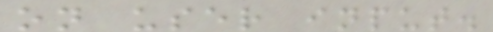on user input.
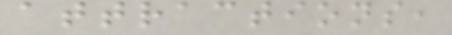attractions,
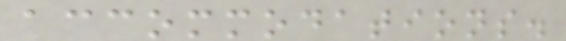accommodations.
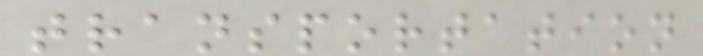transportation
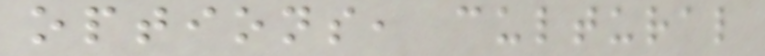options, cultural
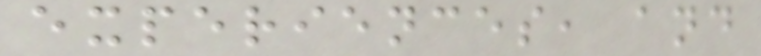experiences, and
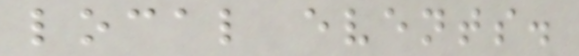local events.
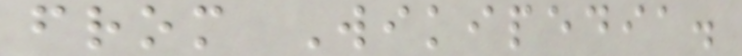from Wikipedia.
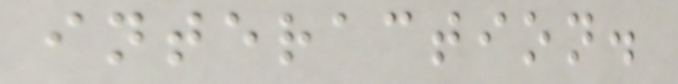interaction.
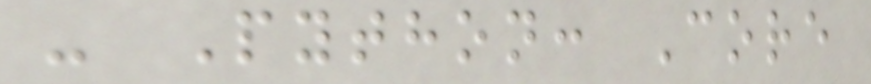- Python: Core
